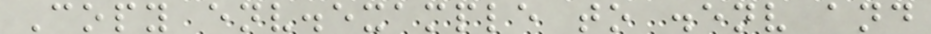Copy env.example to .env and
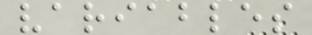variables
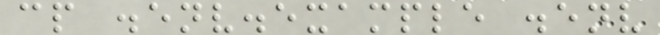cp .env.example .env
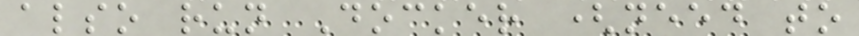also run Docker (need to
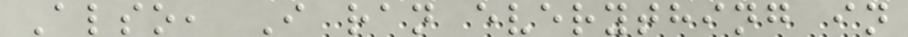Also, I ran everything in
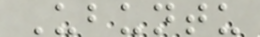Ubuntu
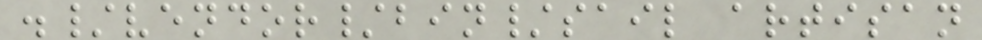./vendor/bin/sail artisan
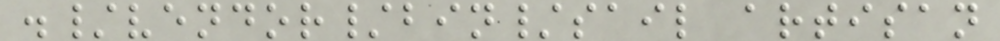./vendor/bin/sail artisan
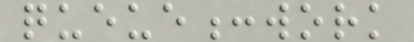queue:work
